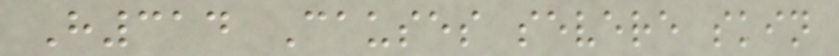H314 Causes severe skin
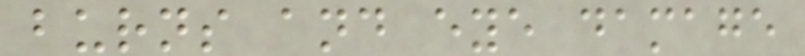burns and eye damage
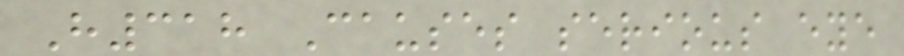H318 Causes serious eye
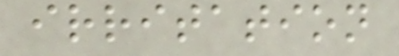irritation
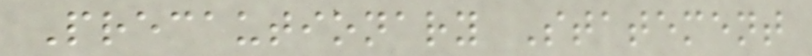Precautionary Statement
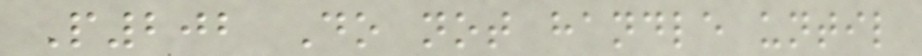P202 Do not handle until
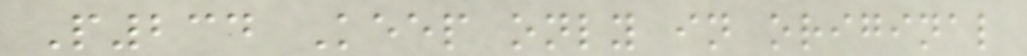P234 Keep only in original
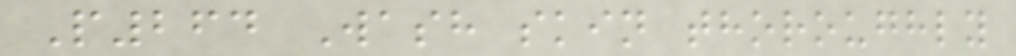P264 Wash skin thoroughly
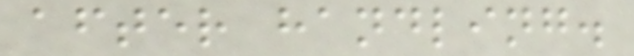after handling.
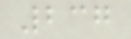237
